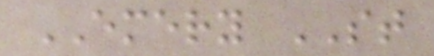EMERY ST
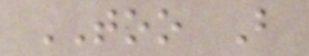TOO B
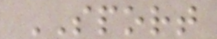SPORT
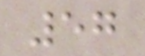57
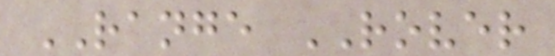RANGE ROVER
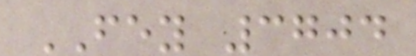FEY 3704
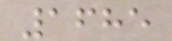1685
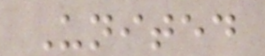United
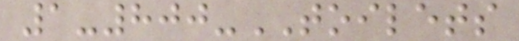1-800-TOILETS
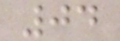04
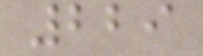229
